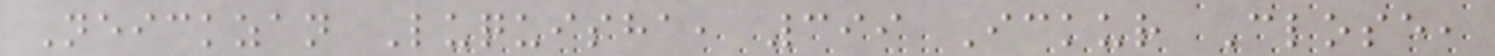Neickzan Luquisha, 399 Ickur Close,
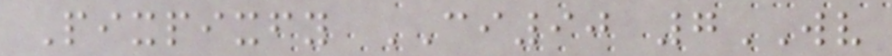Pixpixfy CI90 7WV
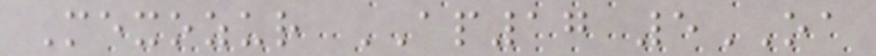Mexozur AP17 5OA
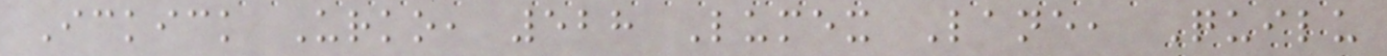Ickick Urko, 528 Lumex Lane, Quilu
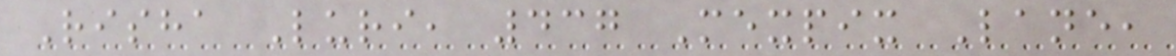Risha Luri, 437 Mexpix Lane,
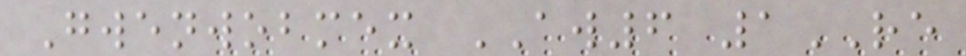Gwenwobmex AW6 1RE
